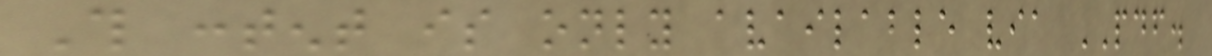This content is only available via PDF.
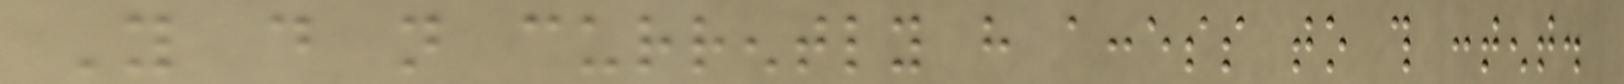You do not currently have access to this content.
